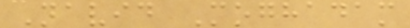Navid Moghadam
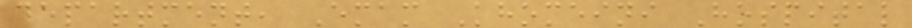department, Emam Khomeini Hospital
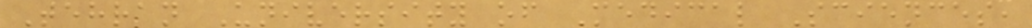Tehran University of Medical Sciences,
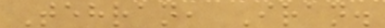Tehran, Iran.
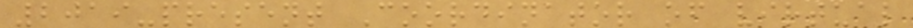2019-present Coordinator of virtual
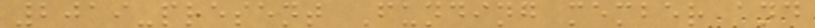2019-present Funding member and
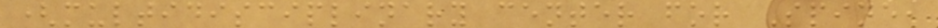(multidisciplinary center for Spine,
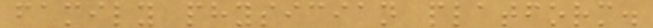family physician platform.
